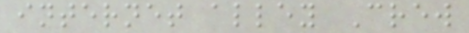internet alley Crew
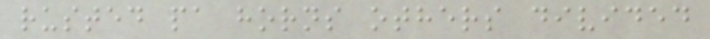rusted pa horns others divided
